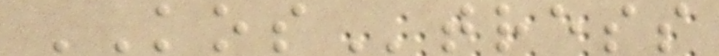KOStress
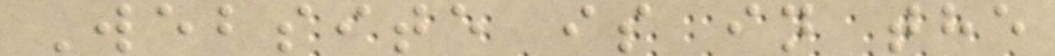Website is in the
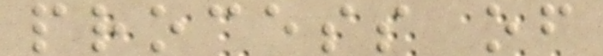process of
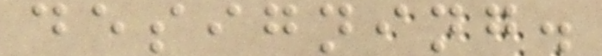designing.
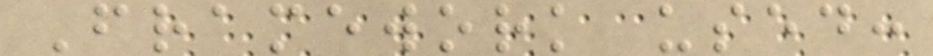Framework used:
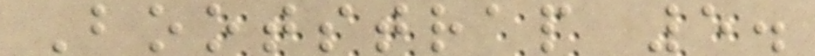Bootstrap 5.
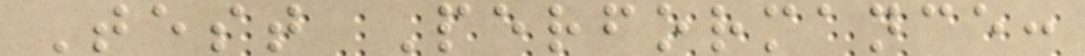Test Performance:
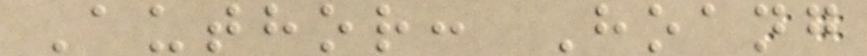Author: Hoang
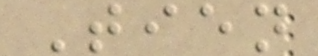Tien
